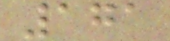171
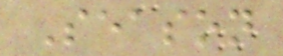Season
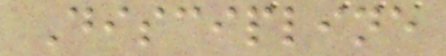Discipline
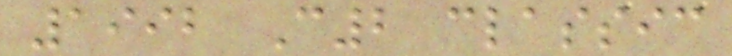1992 C2 classic
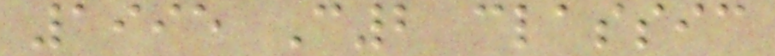1995 C2 classic
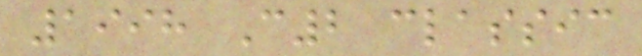1998 C2 classic
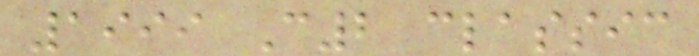1999 C2 classic
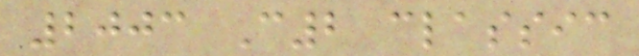2003 C2 classic
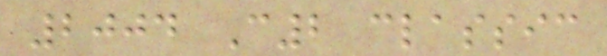2004 C2 classic
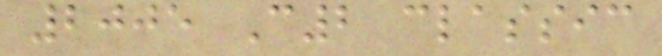2005 C2 classic
